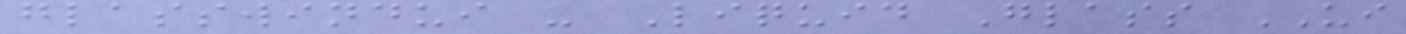glasswindui - Liquid Glass UI
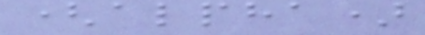(alpha)
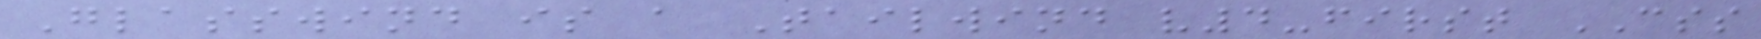Glasswind is a Tailwind v4-first CSS
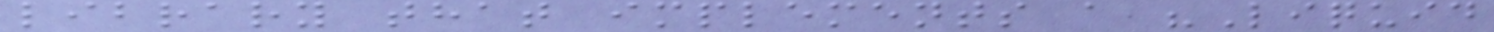library that implements a "Liquid
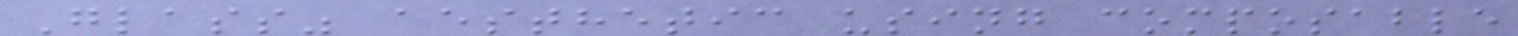Glass" aesthetic using composable
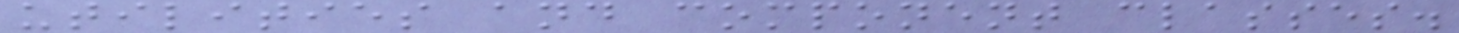utilities and component classes.
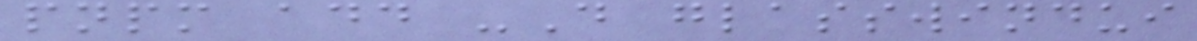pnpm add -D glasswindui
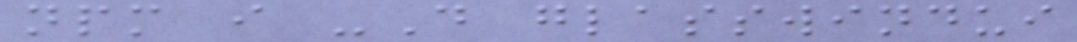npm i -D glasswindui
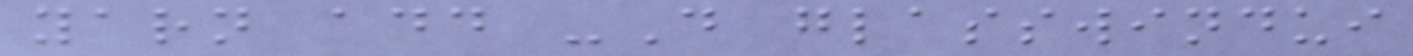yarn add -D glasswindui
